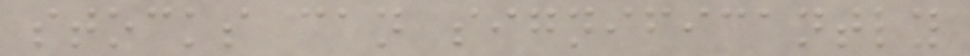stocks can significantly
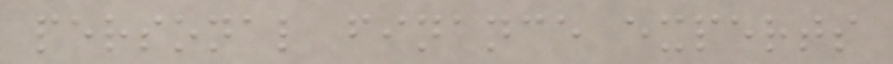personal finance experts
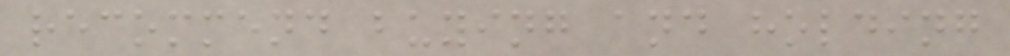recommend buying and holding
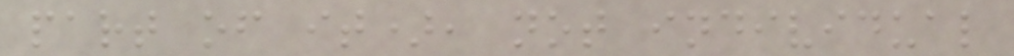part of it), not individual
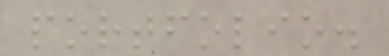portfolio.
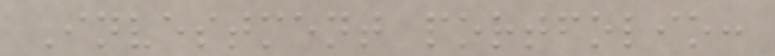Investment portfolio:
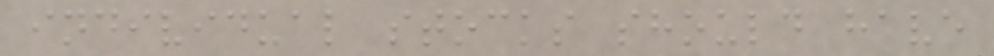individual stocks should have
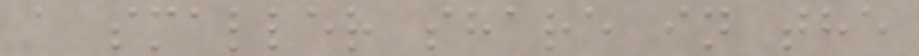a smaller share in the
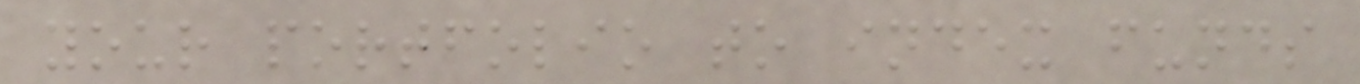your portfolio to index funds
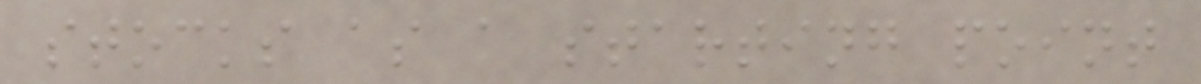stocks as a starting point
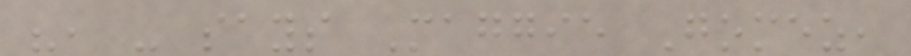", - says Maggie Gomez,
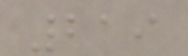219
